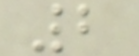2
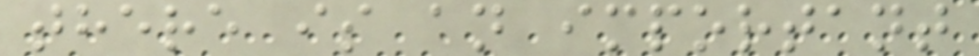there is an important
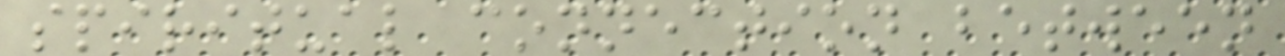spiritual connection between
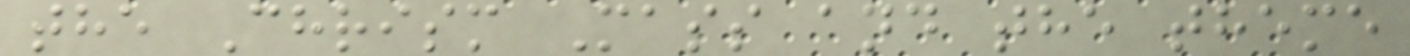the Chrism Mass and the theme
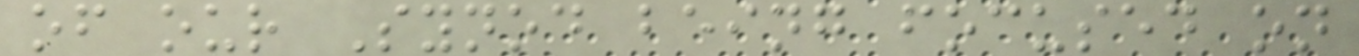of our Synod being focused on
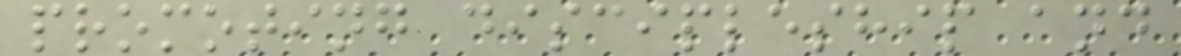promoting discipleship and
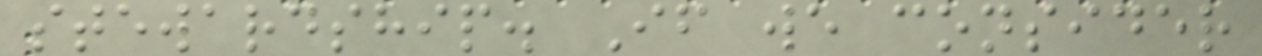stewardship. If we consider
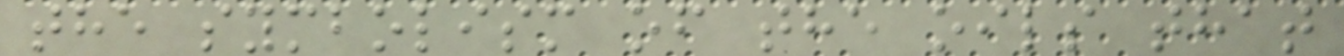the symbolism of the oils that
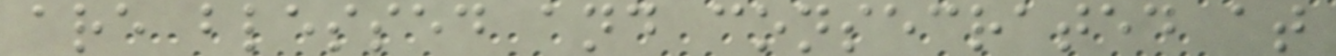are blessed and consecrated at
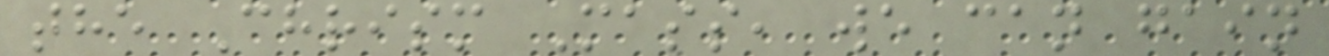the Chrism Mass, we can gain
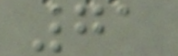71
